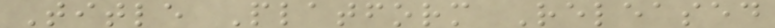Title Platform Released
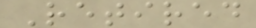Retired
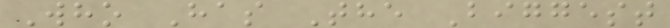Who Has The Biggest
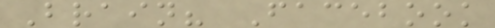Brain? Facebook
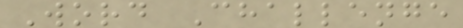Word Challenge
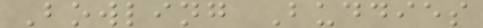Bowling Buddies
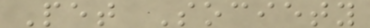Pet Society
